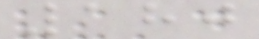180
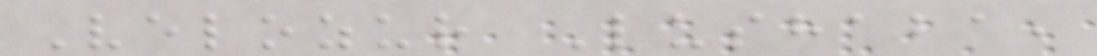Velozur Lushaba,
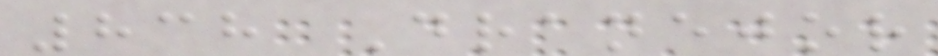838 Dranejor
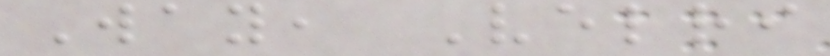Way, Velri
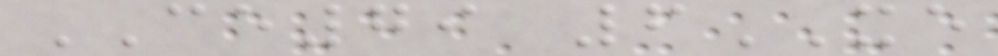CE79 6XE
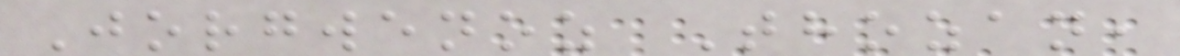Jorgwenoz Thozan,
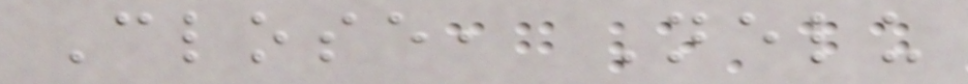Close, Nelu
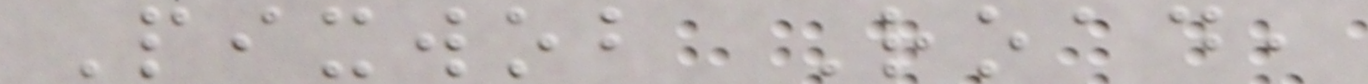Pixwob Road,
